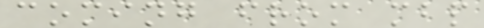coming from mbp
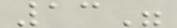13"
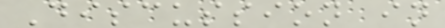Discussion in
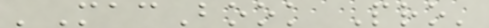'MacBook Pro'
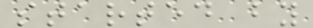started by
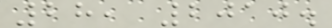28, 2010.
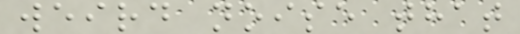weird noise that
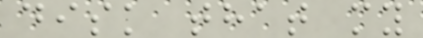disk that my
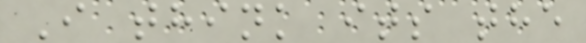I think its the
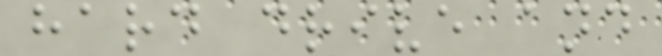hard drive and
